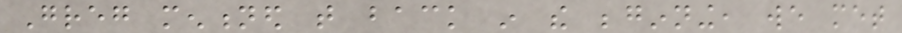Greg mentioned that back in the beginning, we met
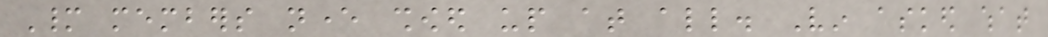Many members never showed up at all. Vin asked what
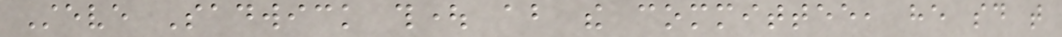Steve Sadwick thought about the committee, he said that
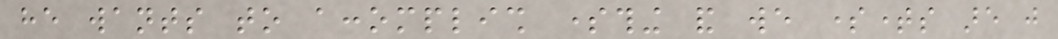he wants to accomplish something and we sometimes are just
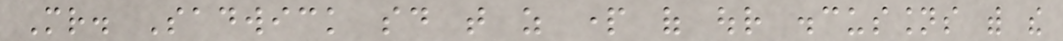Mr. Sadwick said that as part of our discussions with the
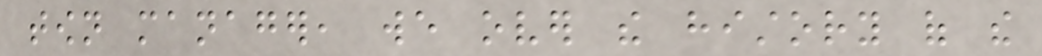town manager, we over the history of the
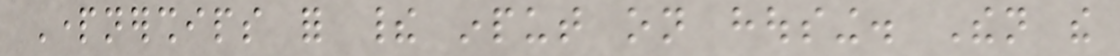Partnerships for their input on housing. Then the
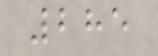285
